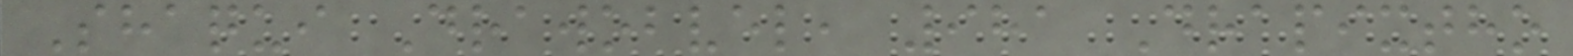Shaqui Drawobvel, 981 Drapixtho
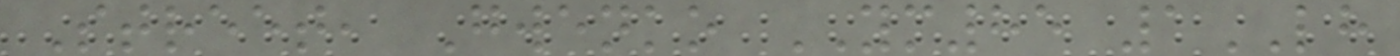Street, Gwenko YM85 1LH
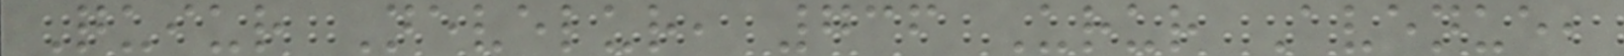Quiur Nevelur, 736 Urur Avenue,
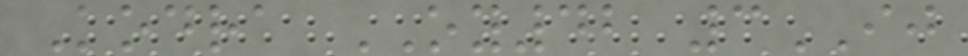Kodra OY42 3IJ
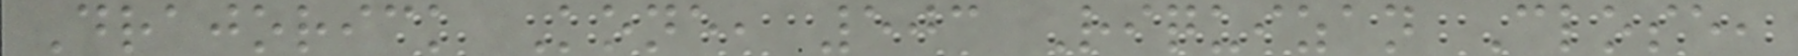Drajorick Kone, 503 Riquizan Close,
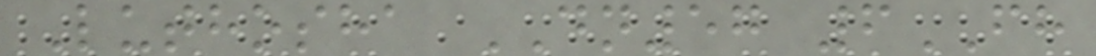Luthosha DN57 6FH
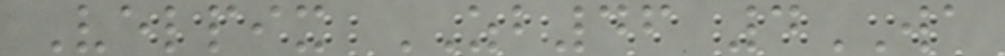Velpix ZB46 4WA
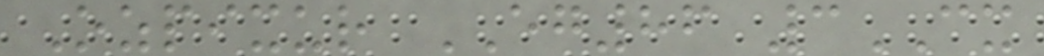Ozpixur EG86 3CX
